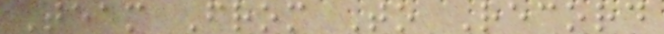Team From To Record
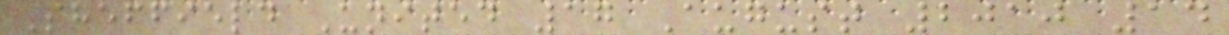Sheffield United 17 August 2010 14
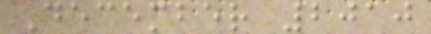December 2010
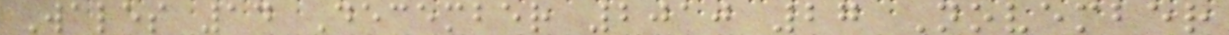Wales 14 December 2010 27 November
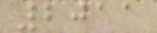2011
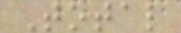Total
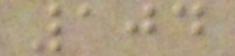104
